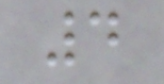4
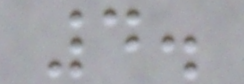4.
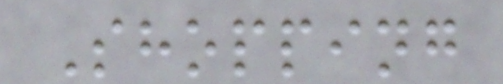Shopping
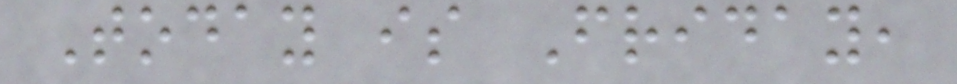Today is Friday,
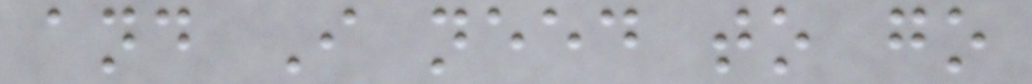and I need to go
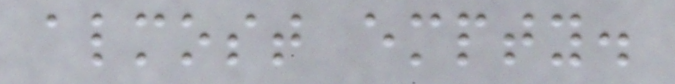almost empty.
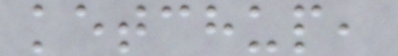ketchup,
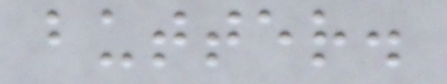butter.
